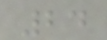24
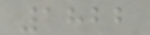1822
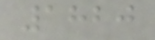1820
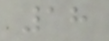18
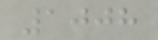1008
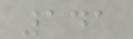141
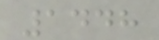1448
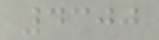4300
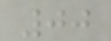00
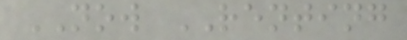NOW RENTING
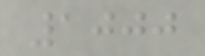1000
